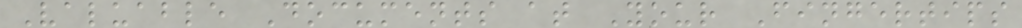Valuable Documents at Your Fingertips
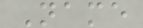Name
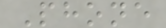Phone
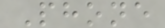Phone
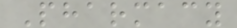Pharmacy
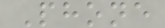Phone
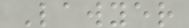Lawyer
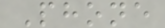Phone
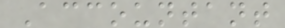Accountant
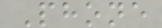Phone
